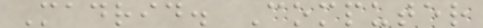Madrid. Computer
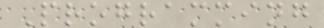Programming
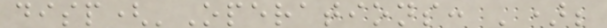disp('Operations: ');
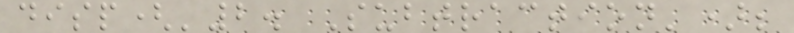disp('2. Subtraction');
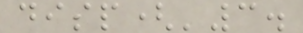disp('3.
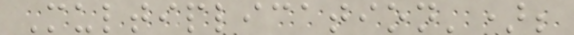Multiplication');
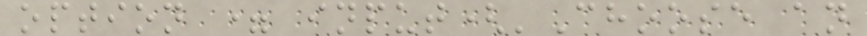option = input('Choose an
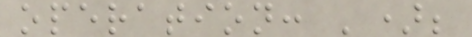operation: ');
